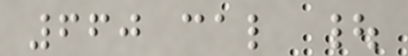660 cal |
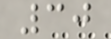30
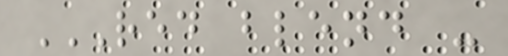RED BLEND -
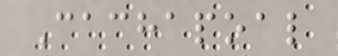Cachapoal
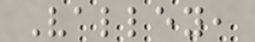Valley,
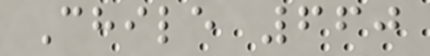Chile 660
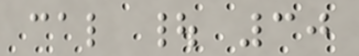cal | 30
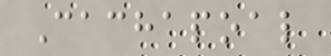Cachapoal
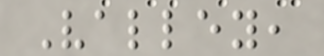Valley,
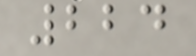224
